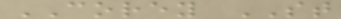COREY ST
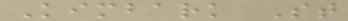Kimbark St
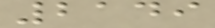2149
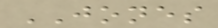JONES
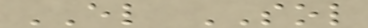EL SOL
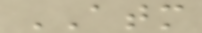ATM
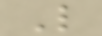L
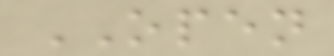OPEN
